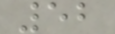52
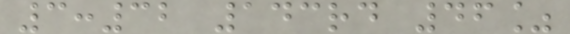3:32 143rd 46%
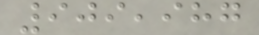909,987
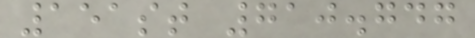151st 710.747
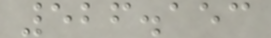526.153
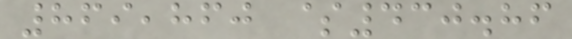869,860 $430.86
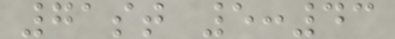71st 5:43
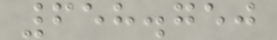658.750
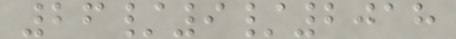26/9/2018
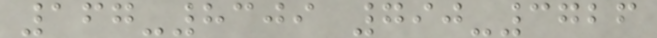167-8309 790-3726
